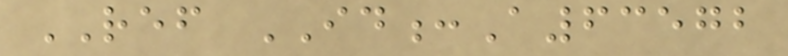REF ID:A63572
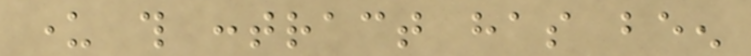under this contract has been
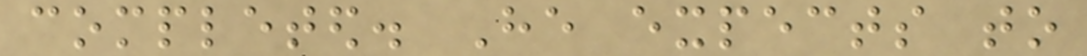completed. He expects to
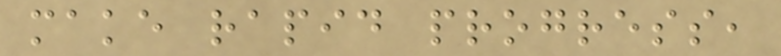make rapid progress,
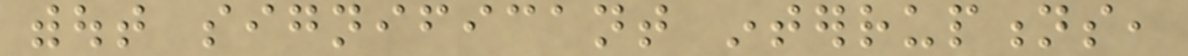without significant interruptions,
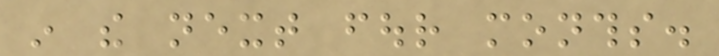in the next four months.
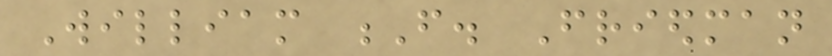William F. Friedman
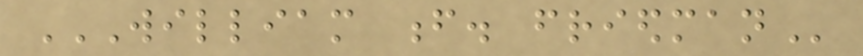WILLIAM F. FRIEDMAN
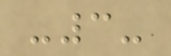-3-
